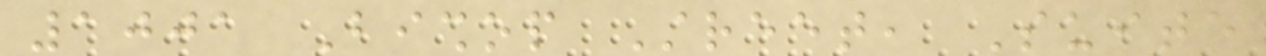1001 Bishop Street, Suite
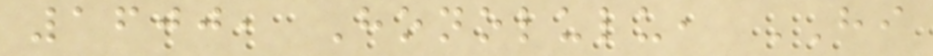1600, Honolulu, HI
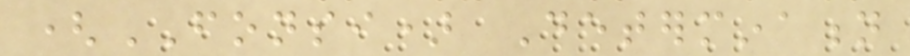(FONSI) Determination
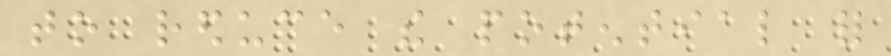to reduce the potential for
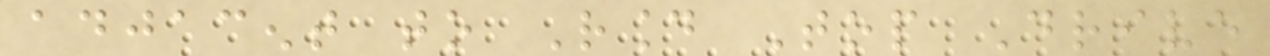adjacent to Round Top Drive
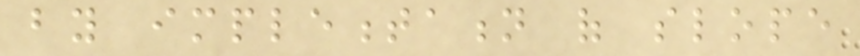by implementation of slope
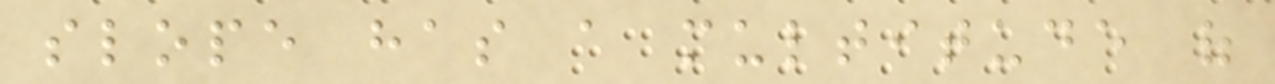slope has a multitude of
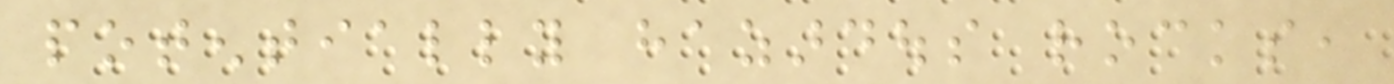potentially hazardous rocks,
